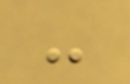-
